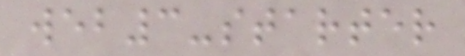web3-starter
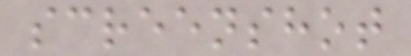screenshot
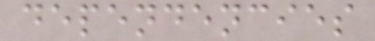dependencies
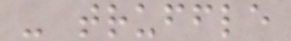- truffle
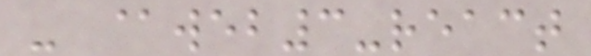- @web3-react
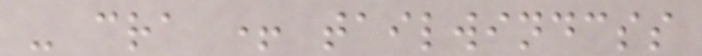- cra + tailwindcss
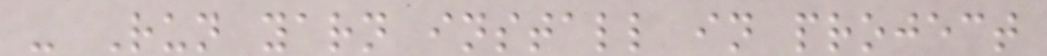- Run yarn install in project
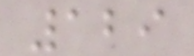129
